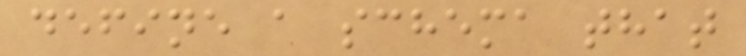define a schema that
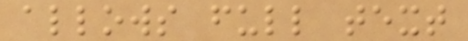allows full text
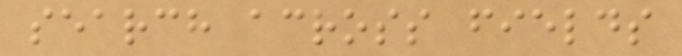search across fields
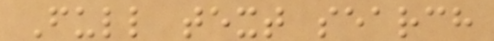Full text search
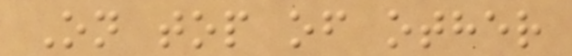On top of other
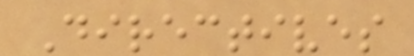Directives
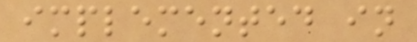implemented in
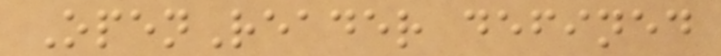OpenReader defined
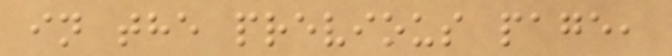in the previous page,
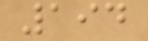194
